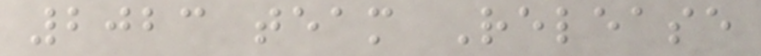2023 team Release
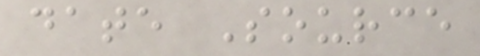date Source
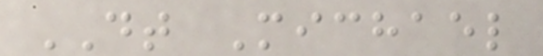DT Michael
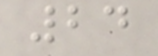24
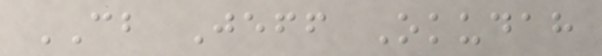CB Jeff Okudah
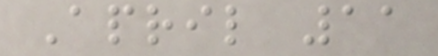April 11
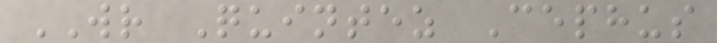WR Quintez Cephus
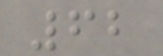62
